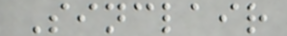Sinclair
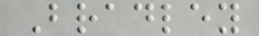Bradley
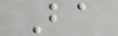Ba
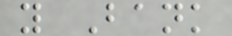y Bank
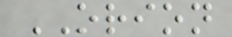ORION
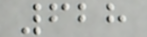628
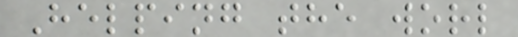Helping the worl
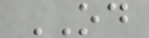OD
